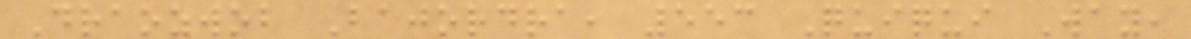Draozwob Bajordra, 553 Quiqui Way,
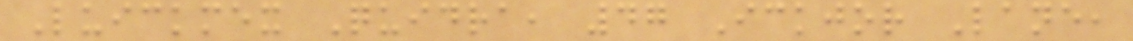Luickmex Quidra, 47 Ickjor Lane,
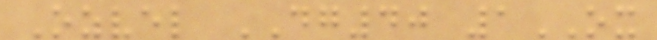Ozvel DG40 1OX
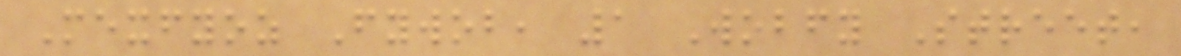Mexfyoz Fywob, 1 Wobfy Street,
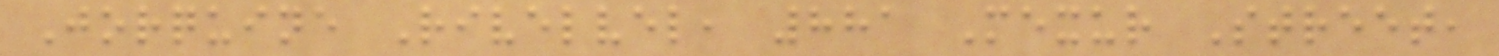Jorquine Rivelvel, 881 Mexur Street,
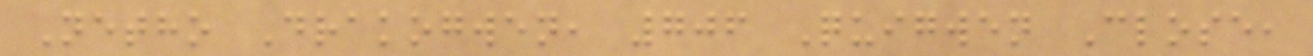Netho Drakogwen, 706 Quigwen Close,
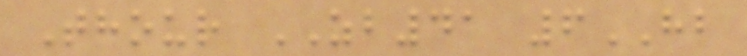Thour ZB41 6HB
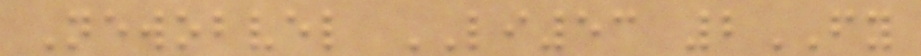Newobvel LI53 2FY
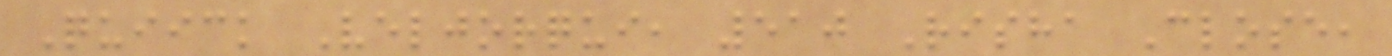Quiick Veljorqui, 510 Risha Close,
